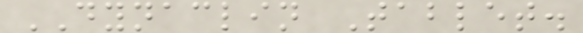DYNACLIN Tablet.
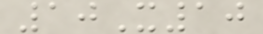10X10
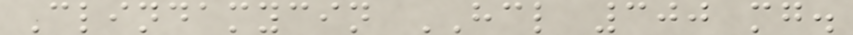Clindamycin HCL 300 mg.
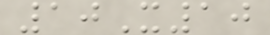10X10
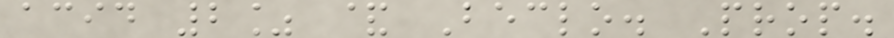acid 2% & Beclo. Prop.
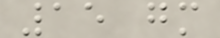15 gm
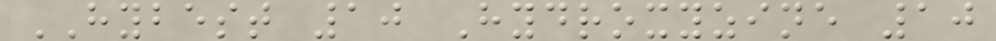HYBEST 10 Hydroxyzine 10
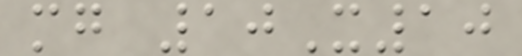mg 10X10
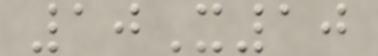10X10
